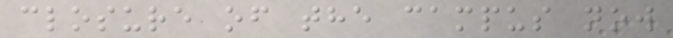closure of the campus now
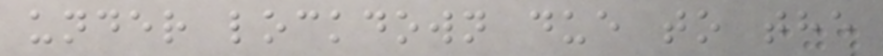under lockdown due to the
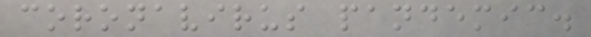coronavirus pandemic.
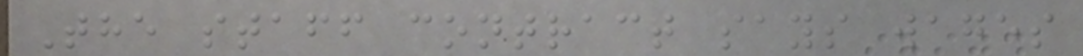The staff contract says wages
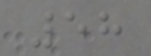58
